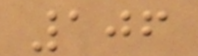106
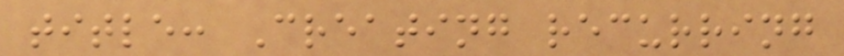title: Creating recurring
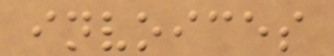invoices
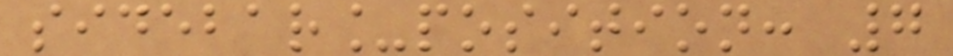sidebar_position: 7
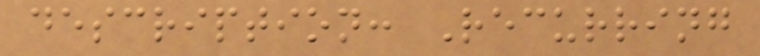description: Recurring
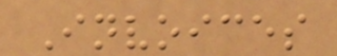Invoices
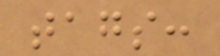tags:
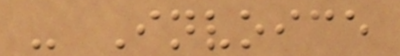- Invoice
